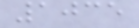1035
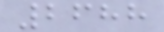2688
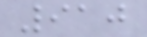910
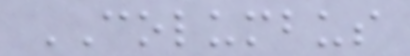COLUMBUS
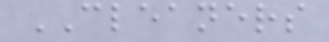CLEANERS
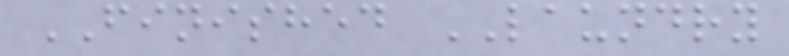FINISHED LAUNDRY
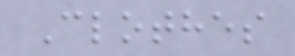Clothes
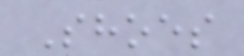Shoes
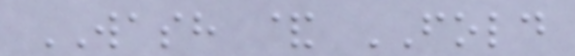WASH & FOLD
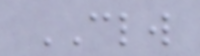CLW
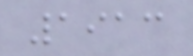1913
